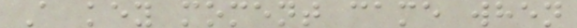A key moment came when
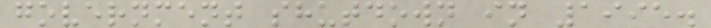government shutdown in 1995.
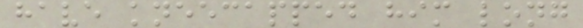have kneecapped him long
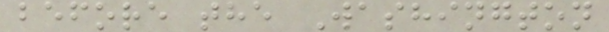before the Washington
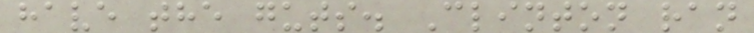have the guts. Clinton ran
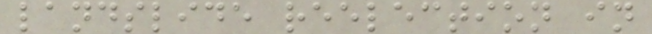landslide reelection in
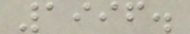1996.
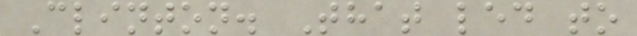Clinton. That led to
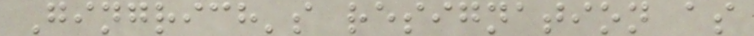Gingrich's resignation as
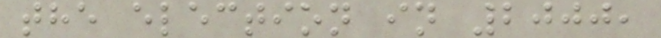the election in 2000,
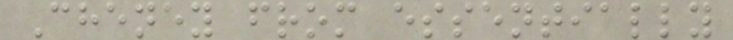Cheney from essentially
